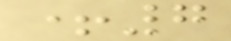+7
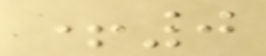+0
